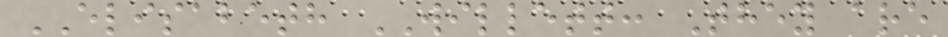ELISABETH WILLETT: They are
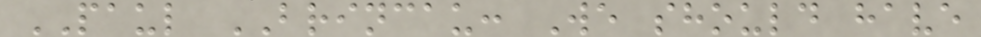PAUL BRINCAU: We should have
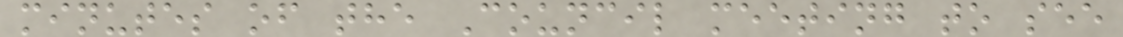minutes of the Council meeting to see
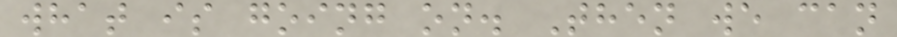what is going on. Then we can
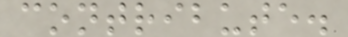contribute.
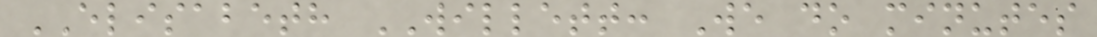ELISABETH WILLETT: We do minutes
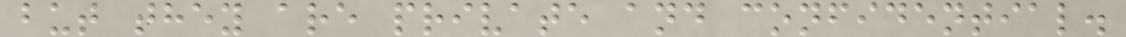but they are private and confidential.
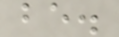be.
